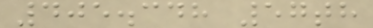405.348 57th
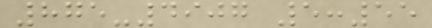875-4907 5:55
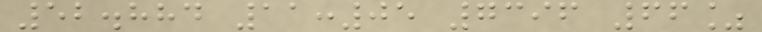52.884 11:05 7396 66%
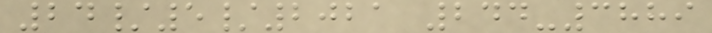24/5/2021 244-3889
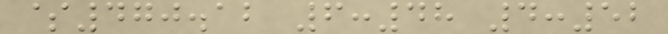$470.12 6:48 4:52
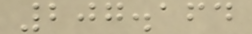207.164
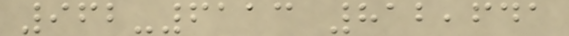962-6113 812,641
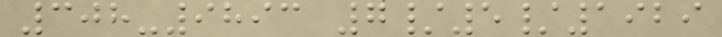308-9893 7/5/1929
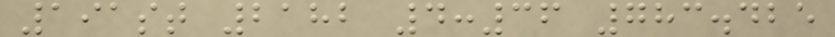191st 2182 4:36 783.425
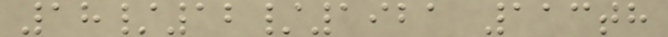18/12/1921 113th
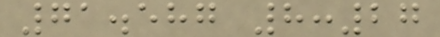71.587 8:27
